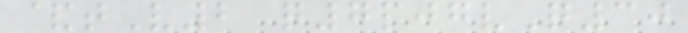&tV2 q7pjgvQ30
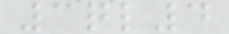3ql4
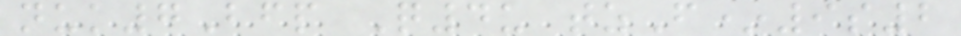nuk7Bfp Q4u tzF*9s2
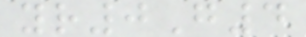yr0G4
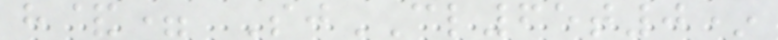h&= SjCL65t0*
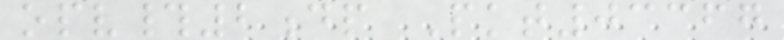opv#2dp Pkt03367
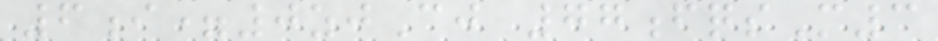6i=0zjCj 77fqsM3
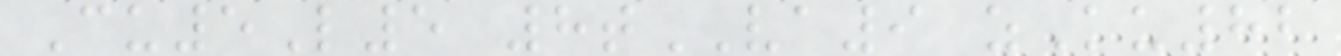Cu5L5 8tVA9 zKu82
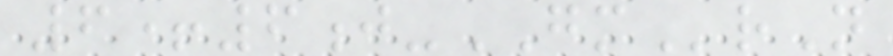6+6j-GMrN
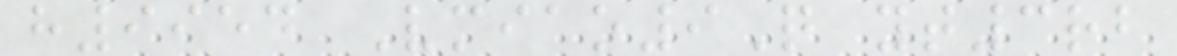h9954 Vmiao9Q yt3rb
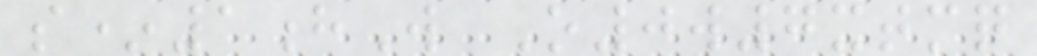s*1hW O0w7xtmq
